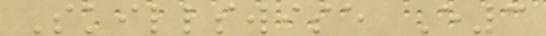Skillswise E3
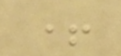+
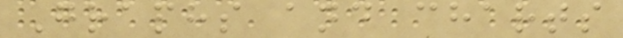Graphs and charts
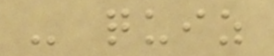- quiz
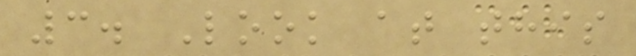3. Look at this
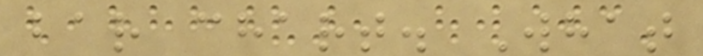bar chart. What
